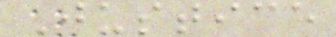Justice
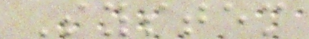System
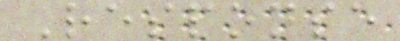Response
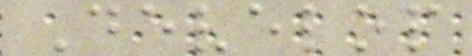Develop
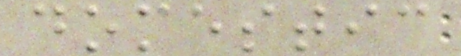domestic
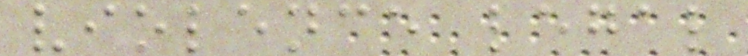violence legal
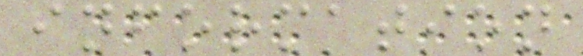information
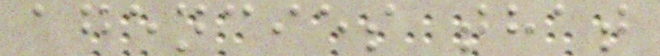agencies that
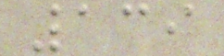139
